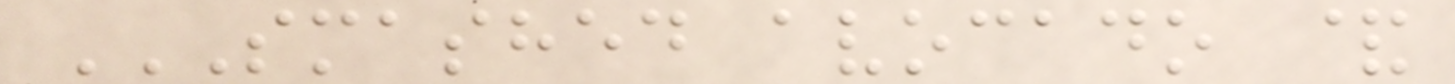SMASHED AVOCADO &
